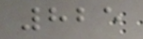825
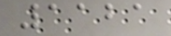1121
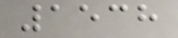1538
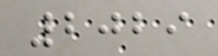2029
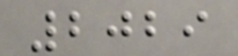2029
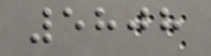5808
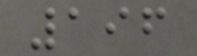196
